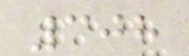308
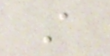A
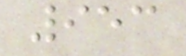953
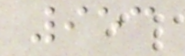953
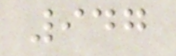947
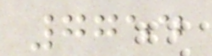7754
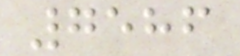7586
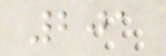201
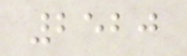2520
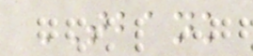TBANK
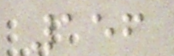156
